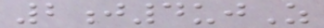2j4ujZ
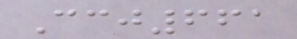Ccj661
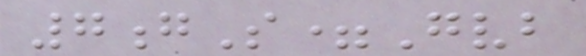7gS=Gvb
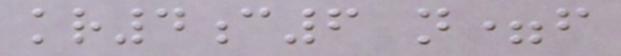kr4c6 n=f
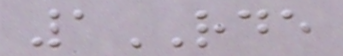1RDE
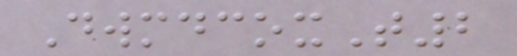DwmdcoxT2
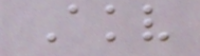Akv
